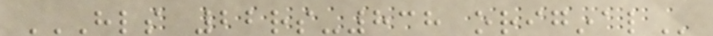HLS 22RS-838 ORIGINAL
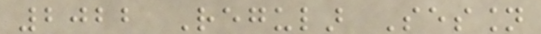2022 Regular Session
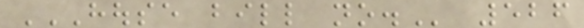HOUSE BILL NO. 526
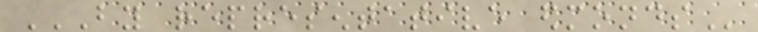BY REPRESENTATIVE EDMONDS
